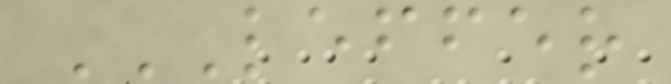LEFFER
